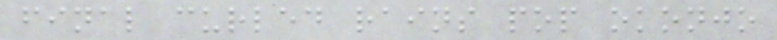final curled rains pop okonjo
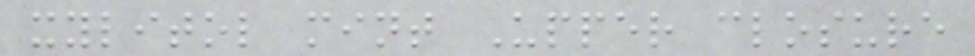xylitol mint Upper closure
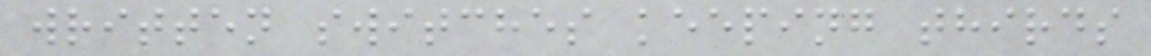written switches keeping thirds
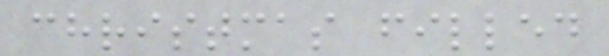christmas filled
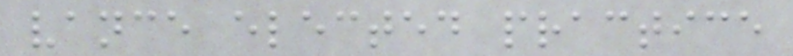vance elected practice
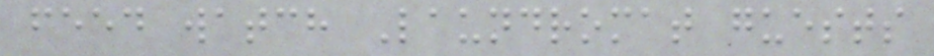feed watch Laundromat guests
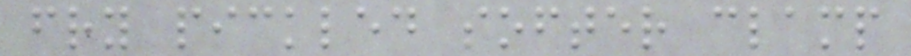fry pickled softer clamp
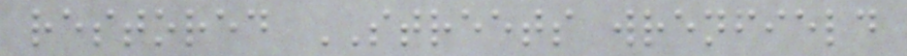restored STREETS wrenfield
